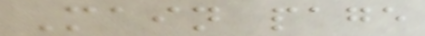Main page
